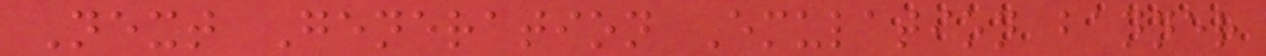Next Generation Emulation banner
